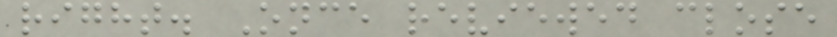right. Once reviewed close
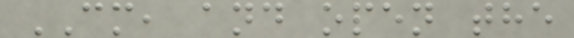CM, and open the
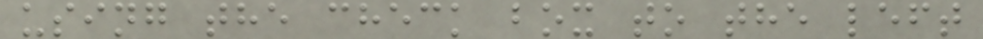using the check box to the left
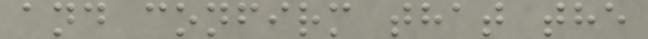and confirm that the
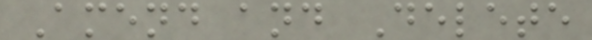Amend and Delete
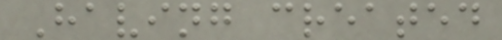Having created
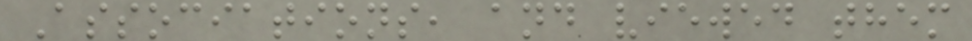Associations, and viewed them
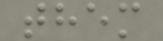them
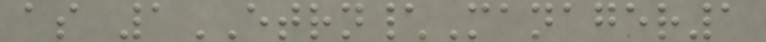as 1ETRN\Manager1
